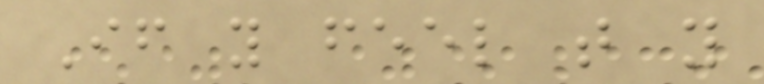If you feel that you
